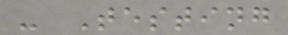- Testing
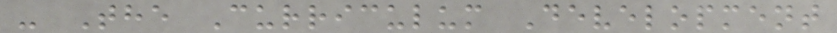- The Curriculum Development
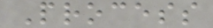Process
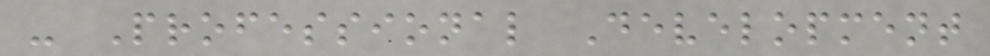- Professional Development
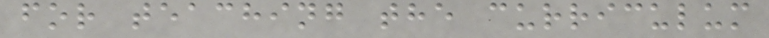for teaching the curriculum
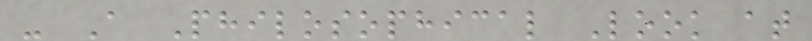- A Philosophical Look at
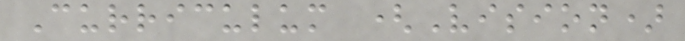Curriculum (Vision)
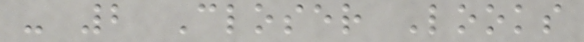- 2 Closer Looks
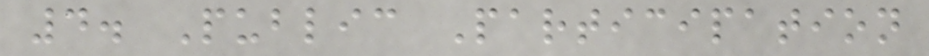4. Public Participation
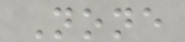None
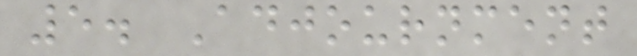5. Adjournment
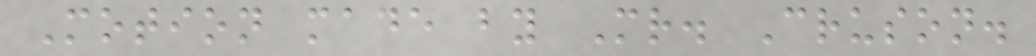Motion made by Mr. Cruson.
